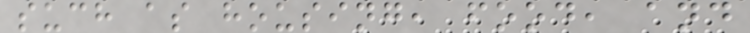such as housing, food, and
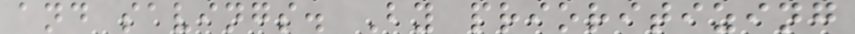and savings. By prioritizing
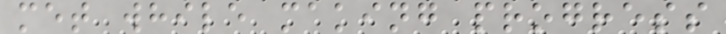met while making progress
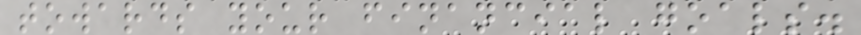towards your financial goals.
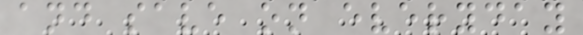and save on everyday
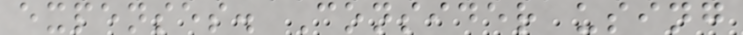expenses. Consider using
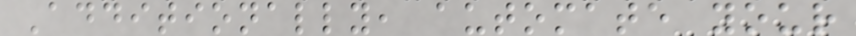Additionally, automate your
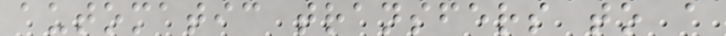automatic transfers to a
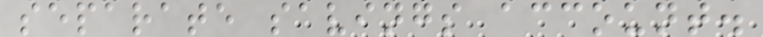separate savings account.
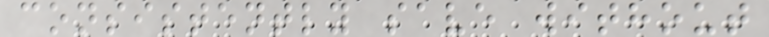consistently save without
